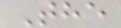The
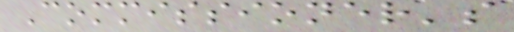Commissioner's
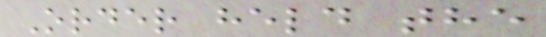Order held the
